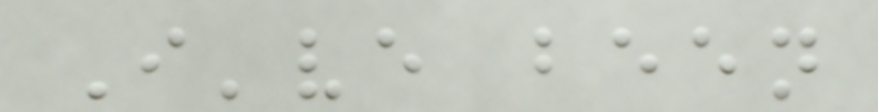I've been
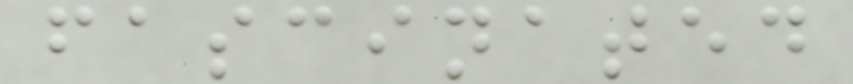fascinated
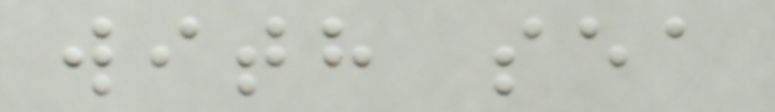with sea
